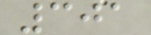301
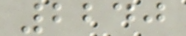2240
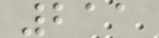211
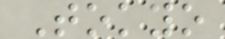Tokyo
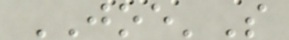JOE'S
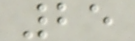25
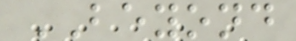BEYOND
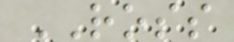ROSS
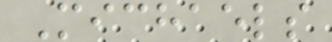Michaels
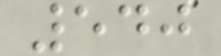540
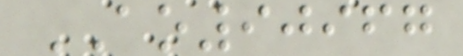AO90967
